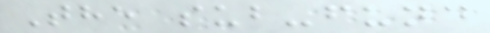The sub-fund
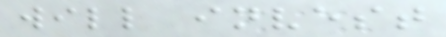will invest
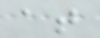at
